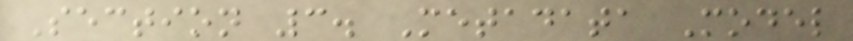Section 3. Metadata Model
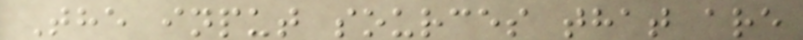The input sources that are
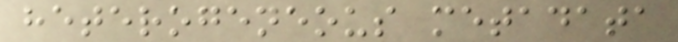heterogeneous metadata
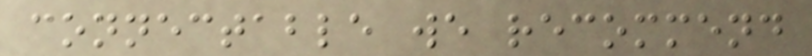connectable we recommend
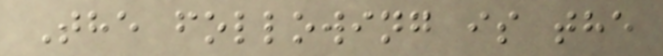The following is the
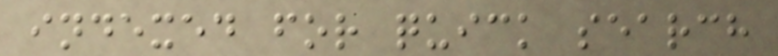indexed for quick search
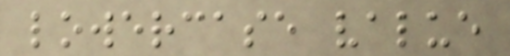lowercase value
